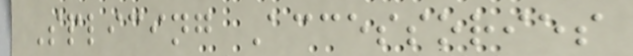Splicing Accessories
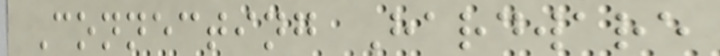Connecting Hardware
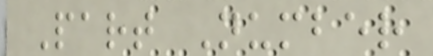Part Number
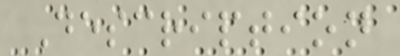Description
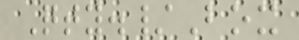Qty./Box
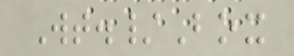Wt./Box
